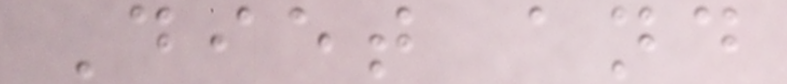Diet and
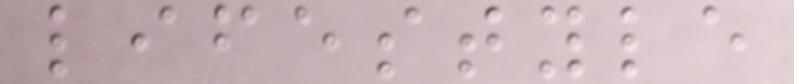lifestyle
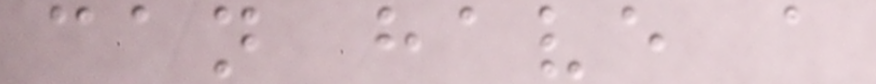can have a
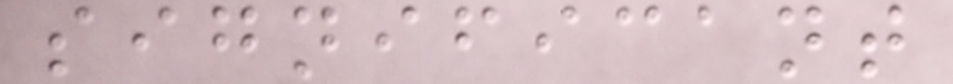significant
